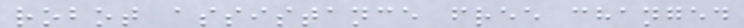robot assistance free changed
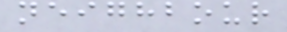neighbour
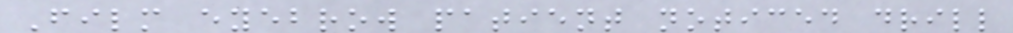Film eyebrow patient noticed drill
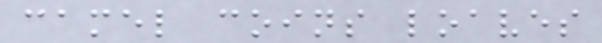camel coins loaves
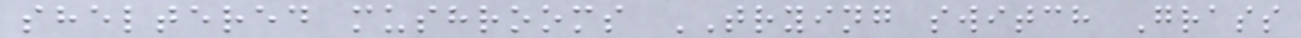sheltered mushrooms TRYING switch Grass
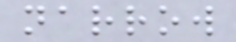narrow
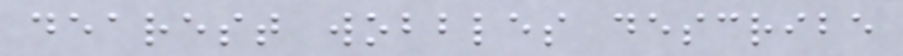dearest wobbles describe
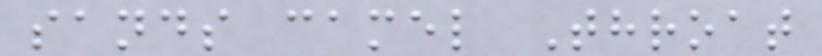sands camel Throat
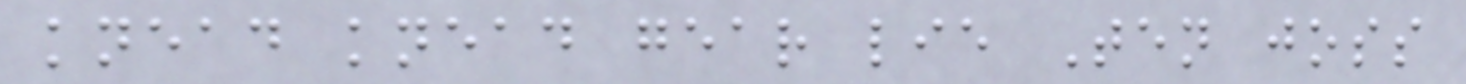knead knead gear lie Ten joss
